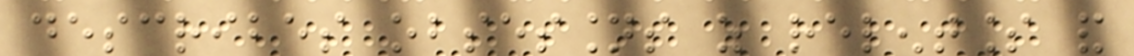describes obsessions as relentless and
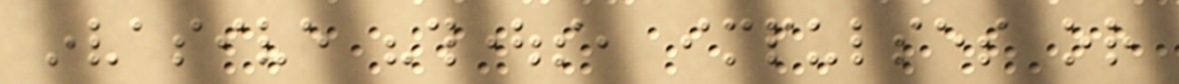invasive "thoughts, impulses or
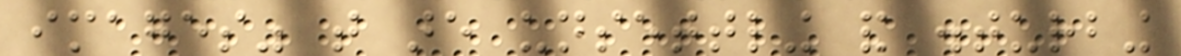images" that are unsettling and disturbing
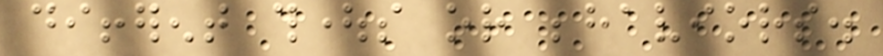different thoughts or behaviors.
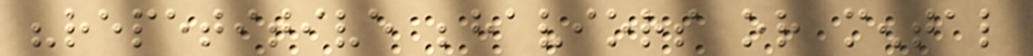"repetitive behaviors or mental
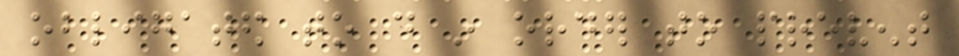obligated to do in order to prevent
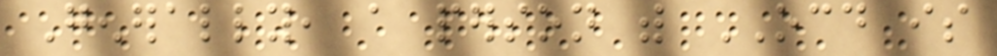Generally, a person with OCD is
